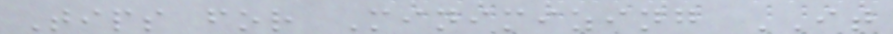Tips for Minimizing IT
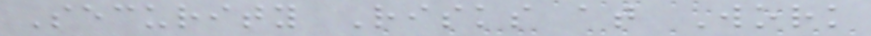Security Risks at Work
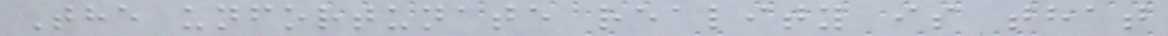The unfortunate reality is that
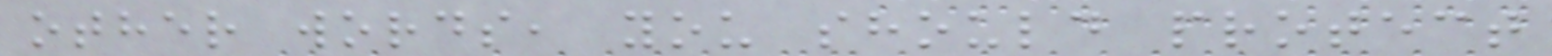other words, you should protect
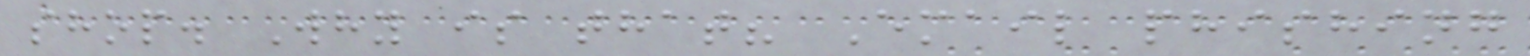shop. Why is that? Email phishing
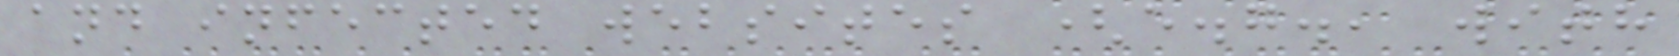and infected websites (e.g., with
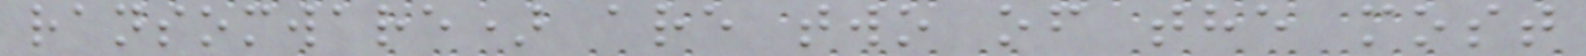ransomware) are two of the most
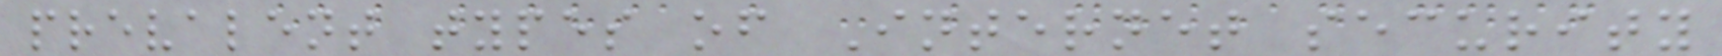prevalent types of Internet security
